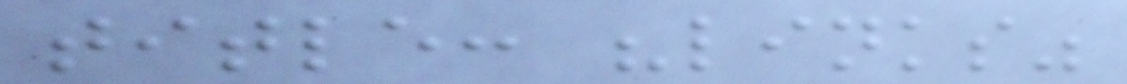title: "links"
